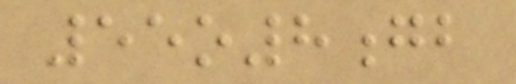55o8gb
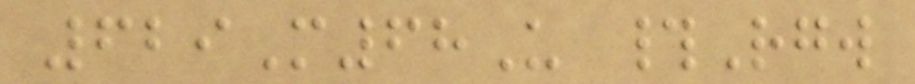629M68U #Rgw
